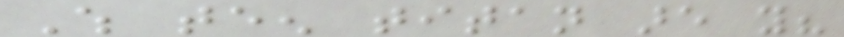Which teen titan are you?
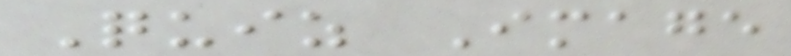Quiz Image
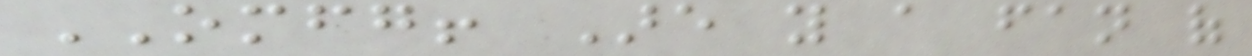OMFG! Are you a fan of
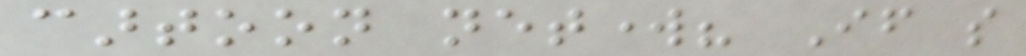cartoon network? If so
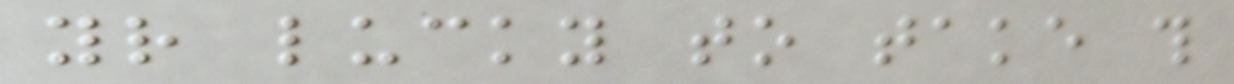your lucky to take this
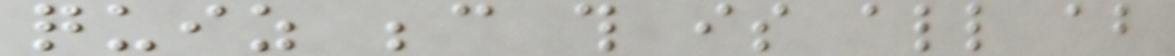quiz because this is all about
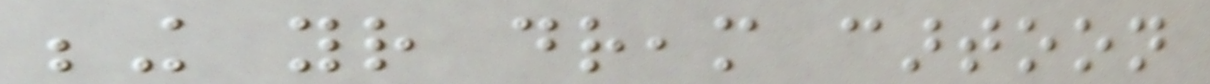being your dream cartoon
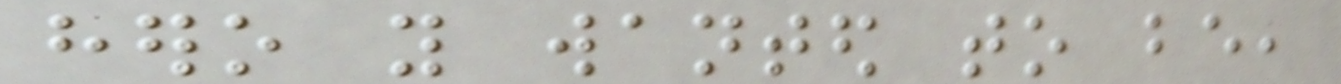hero you wanted to be,
